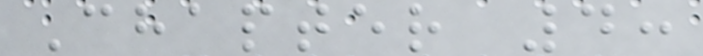Chapter 4:
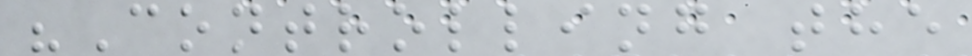"Controlling the
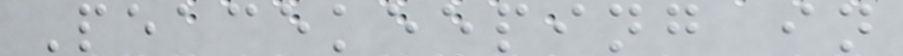Peacekeeping in
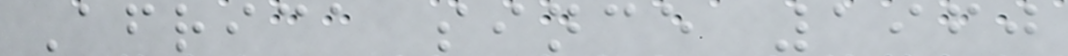Africa since 1960
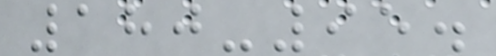180-95.
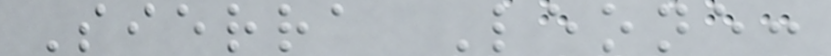Sierra Leone:
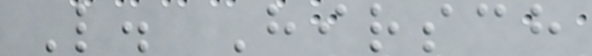L. Hirsch
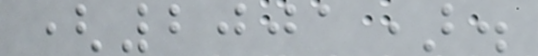(2001).
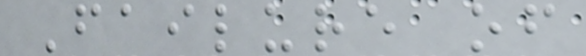Failure of
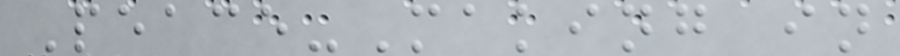Peace-Making in
